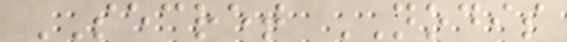SECRET NODIS
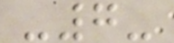-7-
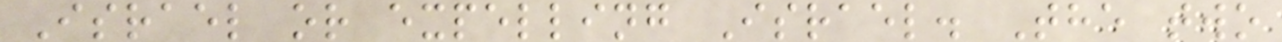Israel or expelling Israel. The two
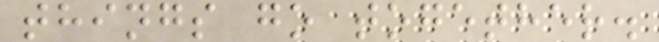things go together.
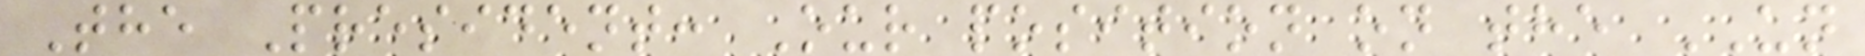The President: Our position on the UN
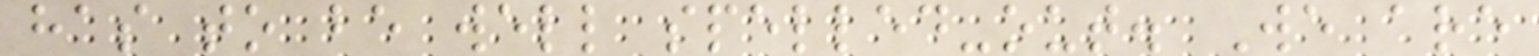has to be well spelled-out. We are
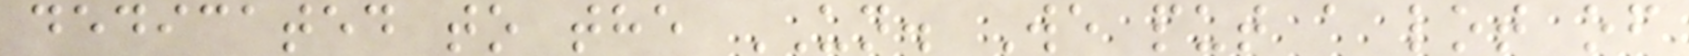dedicated to the UN. We put a lot of
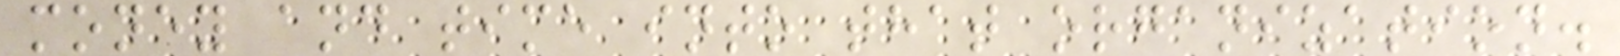money and time into that organization.
